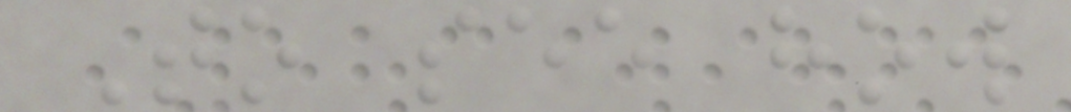To see how
